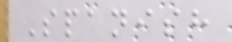Spanish
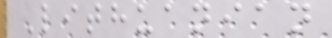Lithuanian
